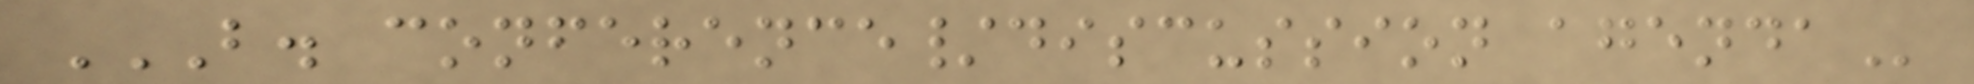B. CONFERENCE/DISCUSSION AGENDA
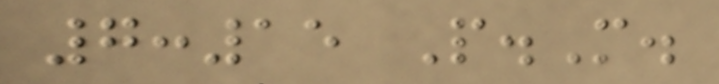7:15 P.M.
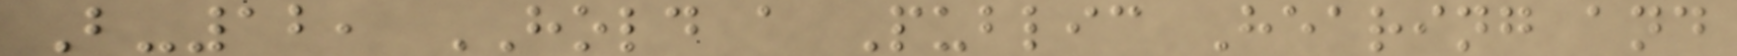B-12, HOLD a Public Hearing and
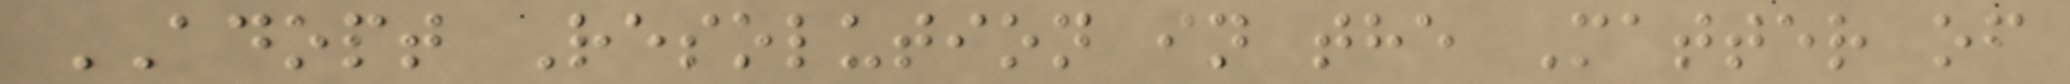ADOPT Resolution in the Matter of
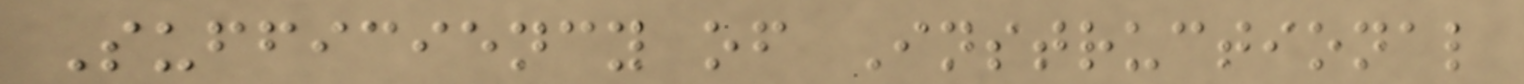Sufficiency of Instructional
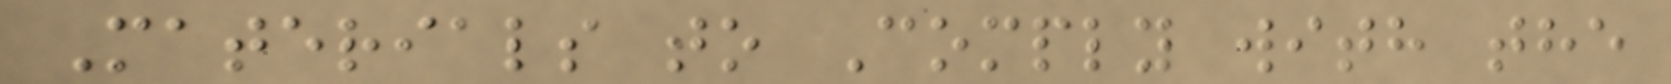Materials to Comply with the
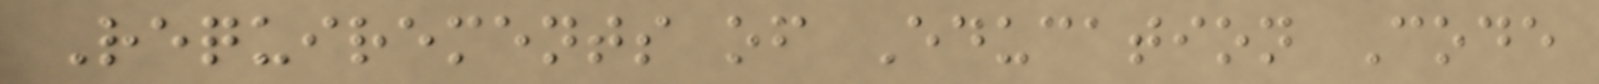Requirements of Education Code
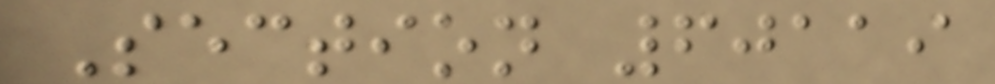Section 60119
